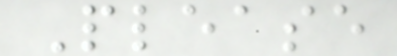Please
